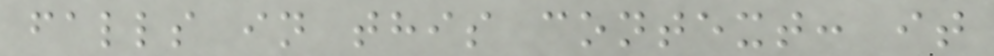falls in this context: it
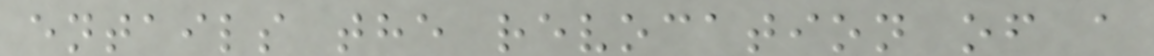entails the revocation of a
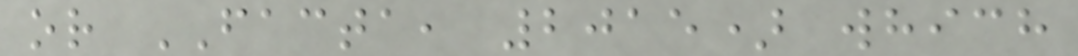or FACTA, 2015) which
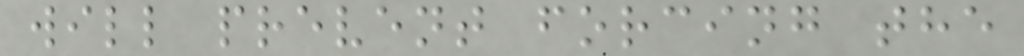will prevent forcing the
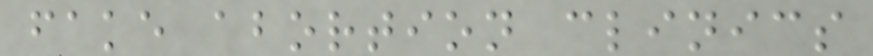fake abortion clinics
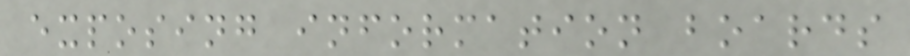exposing information boards
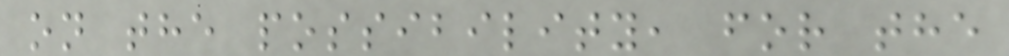on the possibility, for the
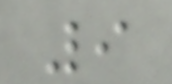9
